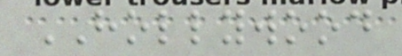HOLLYWOOD
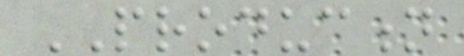PRODUCTION
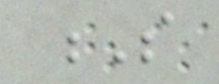S
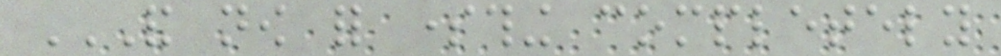AND NOW FOR SOMETHING COMPLETELY
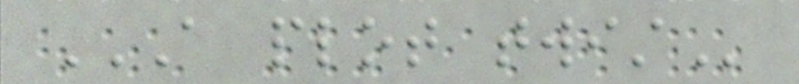A PLOT TWIST
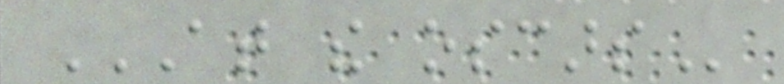AT THE OSCARS
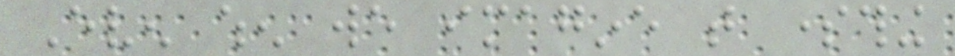Even when we imagine that something
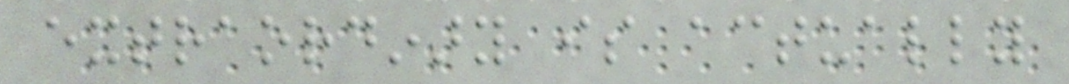extraordinary is actually
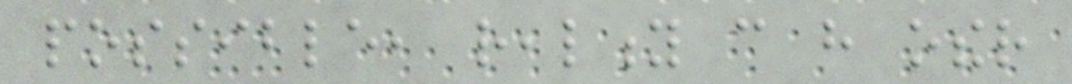possible, reality can have other
